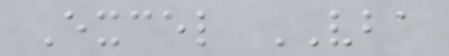Excel VBA
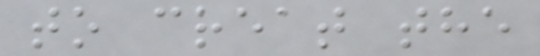to creat the
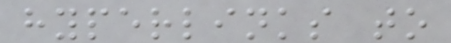hyperlinks to
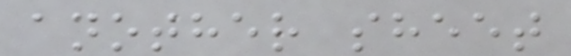another sheet
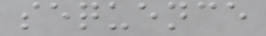sequence
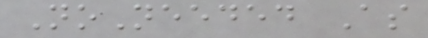NoNeeded As
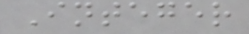Integer
